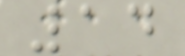14
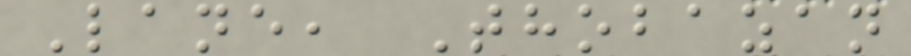Lane, Thobazan
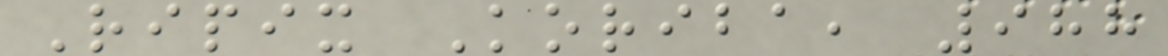Ripix Koriba, 988
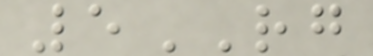5RG
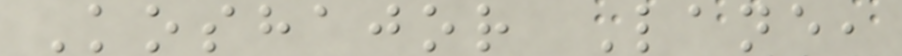Koshajor Lane,
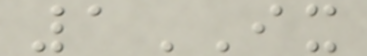1IX
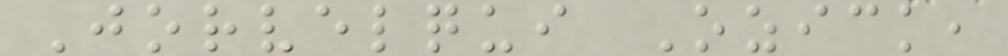Jorvelqui Ozick,
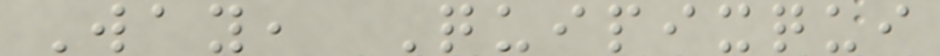Way, Quipixqui
